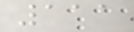111
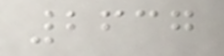2637
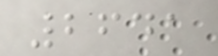2641
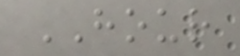HOUR
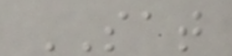SAT
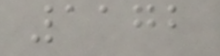1172
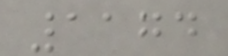1174
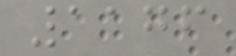1176
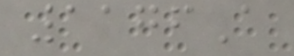1176A
